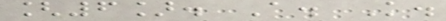[6]. A. K.
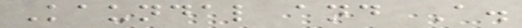Kaundal and A.
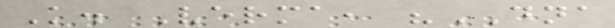K. Verma, "DNA
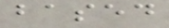based
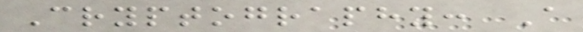Cryptography: A
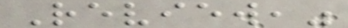Review,"
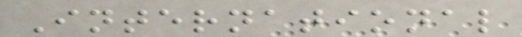International
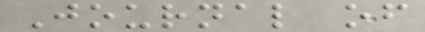Journal of
